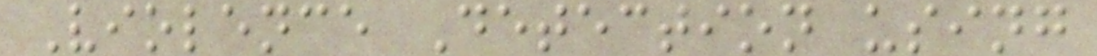Violence Detection using
